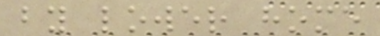by lower home
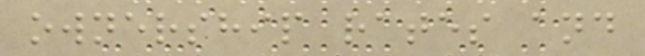ownership rates and
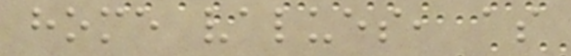home values, as
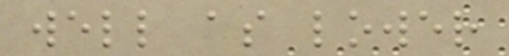well as lower
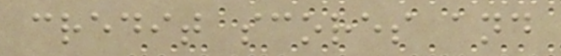credit scores and
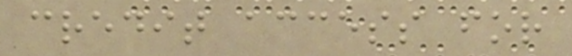credit access for
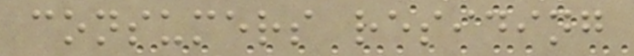consumers residing
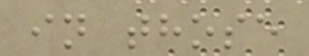in those
